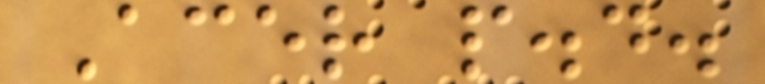Acer p.d.
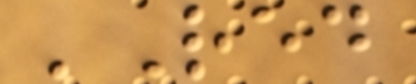'Red
